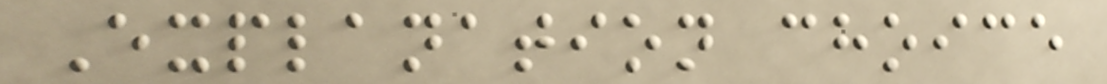Explanation choice
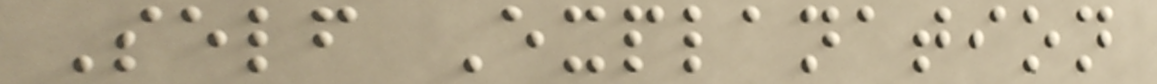Self Explanation
